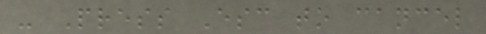- Press Esc to cancel
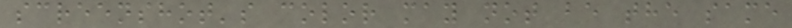screenshot's color may not be the same
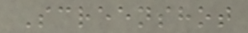Screenshot
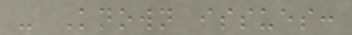- Known issues:
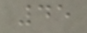45
